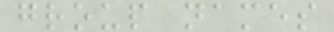group names
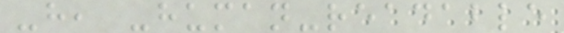-h, -human-readable
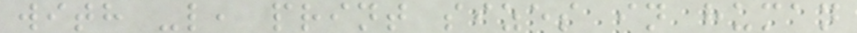with -l, print sizes in human
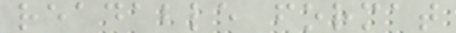readable format
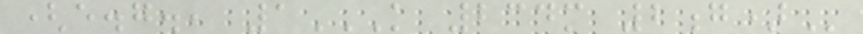(e.g., 1K 234M 2G)
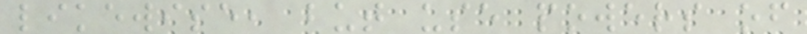likewise, but use powers of
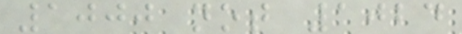1000 not 1024
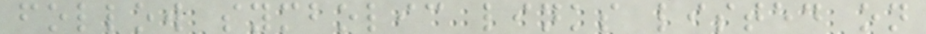follow symbolic links listed on
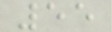55
